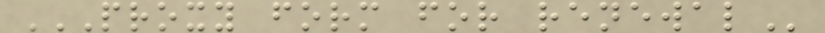PROXY FORM FOR RENEWAL
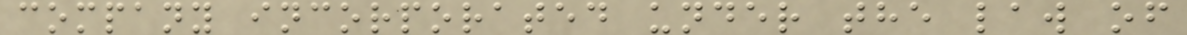company incorporated under the law of
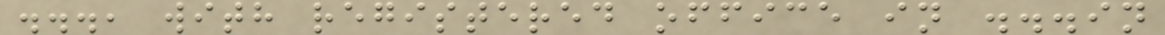..., with registered office in ...in
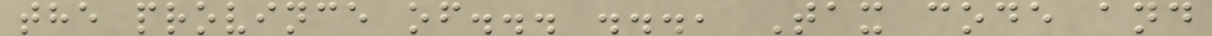the province of... ..., Tax code and
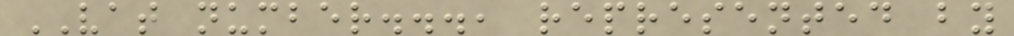VAT number..., represented by
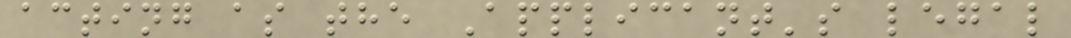acting as the Applicant's legal
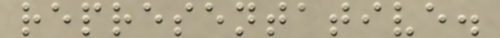representative.
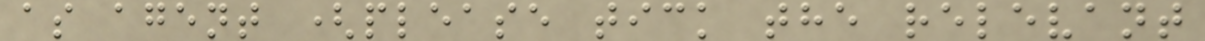as agent (please tick the relevant
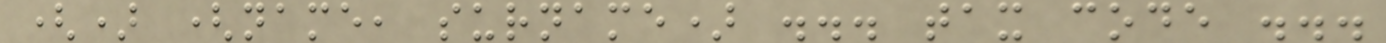() (name, surname) ... tax code ...
